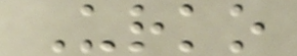Urko
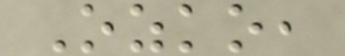Ozko,
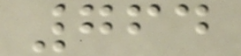764
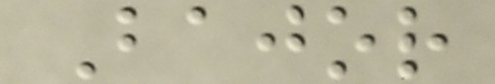Bajor
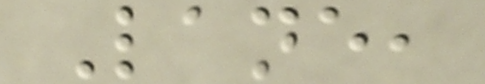Lane,
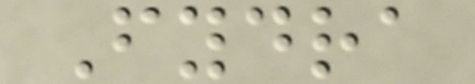Fydra
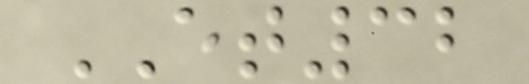ET32
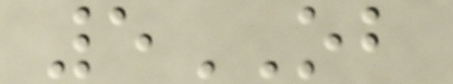5OB
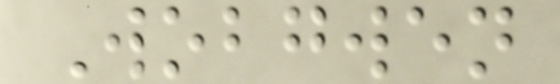Wobgwen
